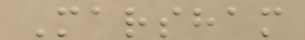Marsham
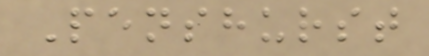Penshurst
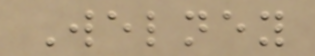Welney
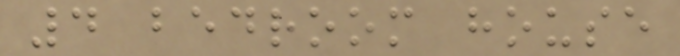4 bedroom house
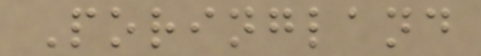Poringland
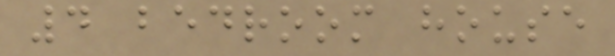4 bedroom house
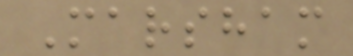Marsham
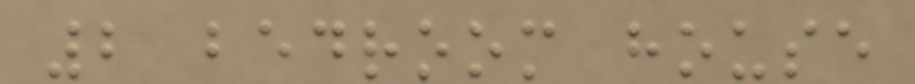2 bedroom house
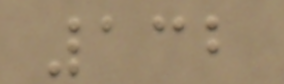132
